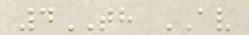4TH AV
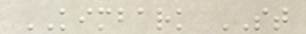KIMBARK ST
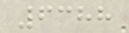6388
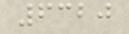6320
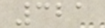321
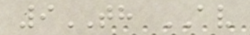9TH AV
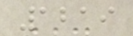1219
